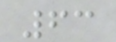63
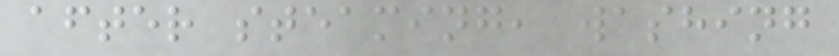after steaming, washing
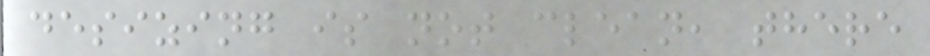desizing is not clean, there
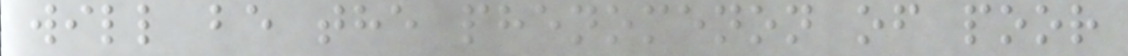will be the phenomenon of poor
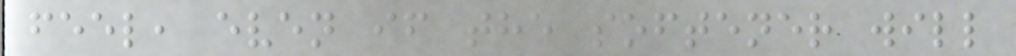feel, even if the softener will
